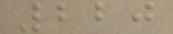220
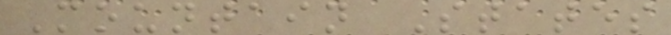Mountain States
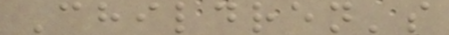Children's
